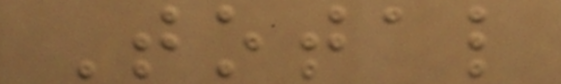Total
